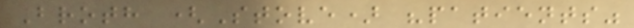Broth (Stove) "patients"
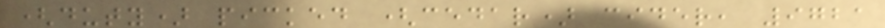(duty) picked (cedar) cider, 9721
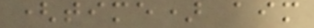(time) aim
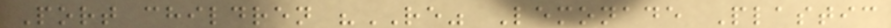Port children "RE" Lemonade Plastic
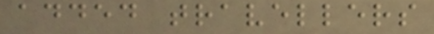added travellers
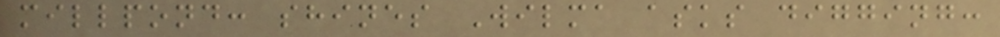millpond: shines Wilma asks digging:
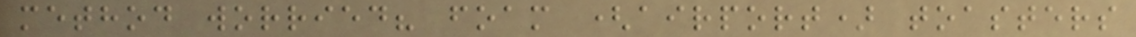method worried? foam (airport) toasters
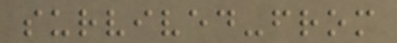survived-from
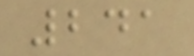241
